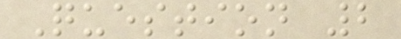Question 2
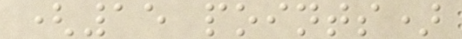(15 points)
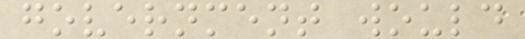government would
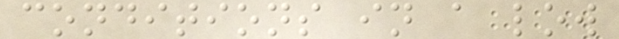conditions in a low
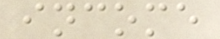income
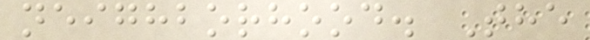neighborhood. The
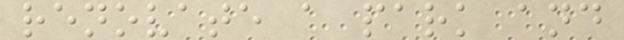renovate a park and
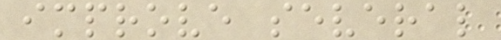improve several
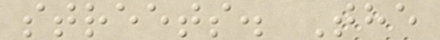streets. The
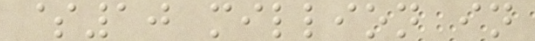$10 million in
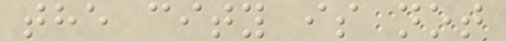the city is not
